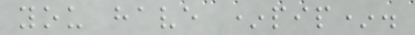you have *pip*.
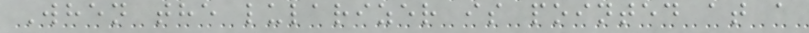When the lularizer is pointed at a
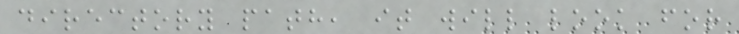directory path, it will look for
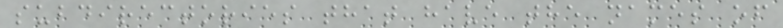subdirectories that have the names of
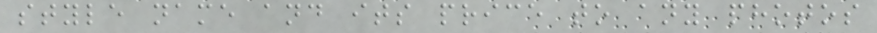style name and its price to any photos
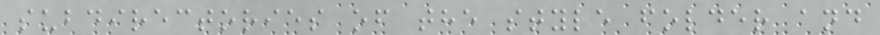subdirectories of the style folder and
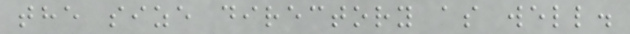the size directory as well.
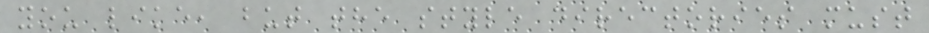you like, but the style directories must
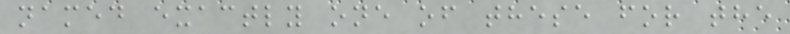named exactly one of these for the
